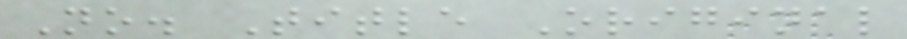No. Title Original
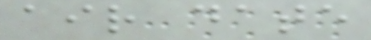air date
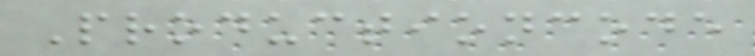Productioncode
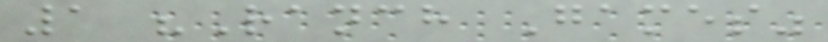1 "Ranch Games"
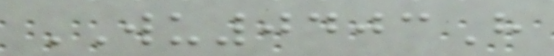WU0403H
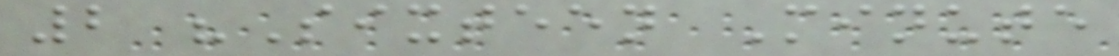2 "Sixteen Minute
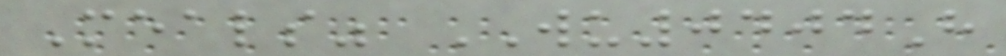Meals" WU0404H
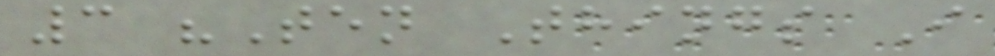3 "Ten Things I
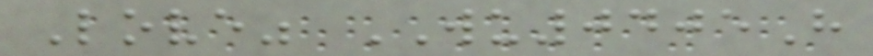Love" WU0405H
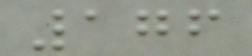176
